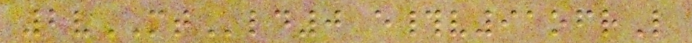2vMTld0 e#v91ofrL
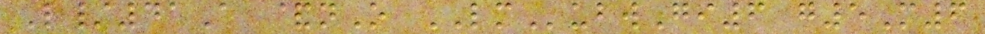L/41A &nO LMubwGi6 g5M6
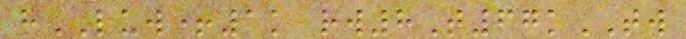hLUW+1k rw8T67kTW
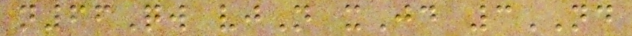n66Qw vjN xJd 3ND
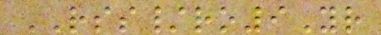RSS/ro9Yr
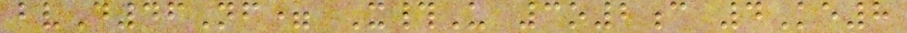bvD46Nf= X#U 3o2c 4Ke8
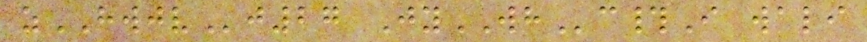zHWJVj27 JyWHc#I wali
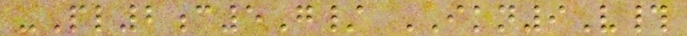-Pl2c5G/ IKN9V#
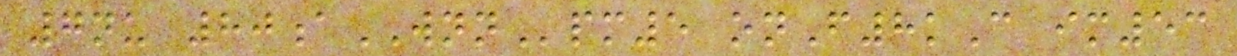7nu 80aWNNpm5 onF8kC im53
